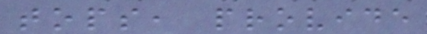tops, provide
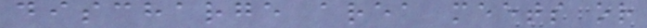discharge area meets or
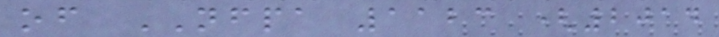of NFPA 1123 (2014
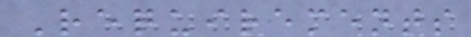Requirements
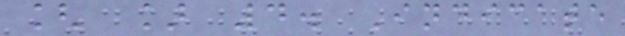[ ] 4. Indicate
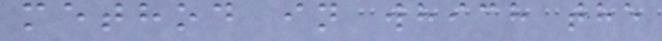method in which the
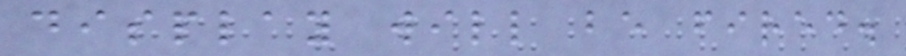display will be fired.
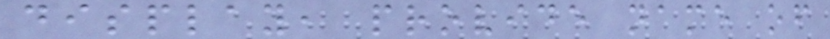display, provide name of
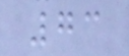73
